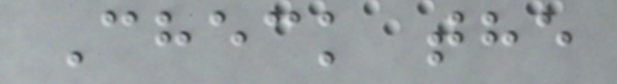Check the
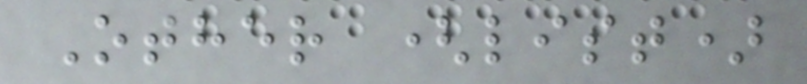Other (list)
